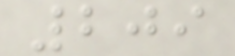209
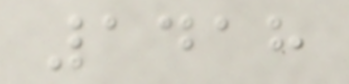1418
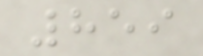859
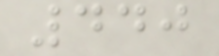440
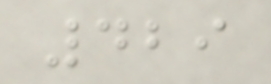429
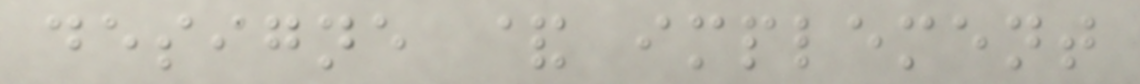designe & implement
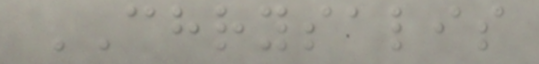CHRYSALIS
